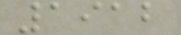1912
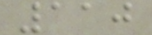110
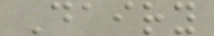Dairy
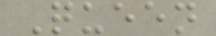Queen
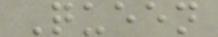Queen
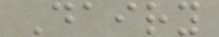Dairy
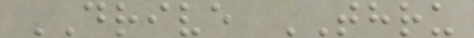DRIVE THRU
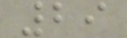29
